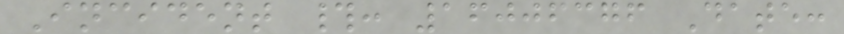Incident #: 16006376 Date:
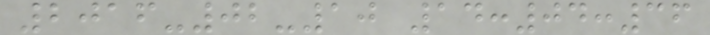2016-02-10 14:04:36
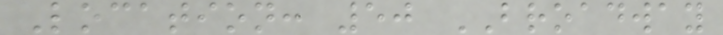Location: 50 BROADWAY
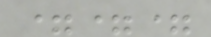===
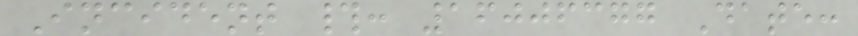Incident #: 16006377 Date:
